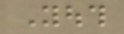Youth
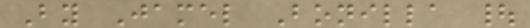By Jamel Bonilla |
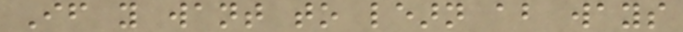If you want to learn about ways
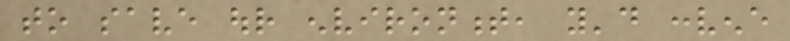to save our environment, you'd convene
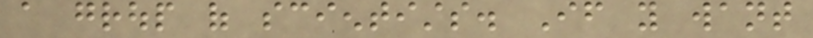a group of scientists. If you want
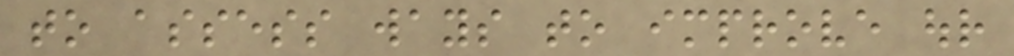to assess ways to improve our
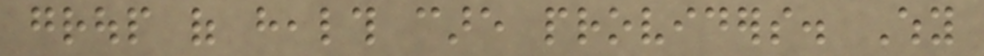group of health care providers. Why
